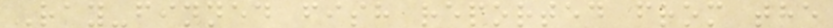Ray-finned fish reported from the
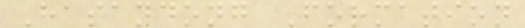Hasandong Formation
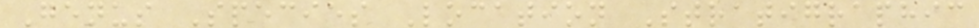Genus Species Location Stratigraphic
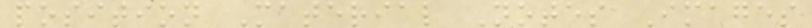position Material Notes Images
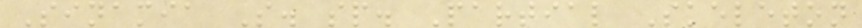Sinamia S. sp. Partial Skeleton
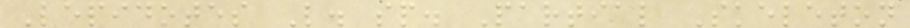Lepidotes L. sp. Partial Skeleton
